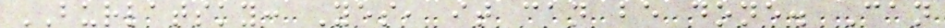BURLATSKY: Yes, it can be done. Can
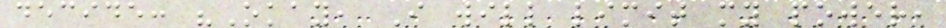decide: "Okay, I will limit my power,
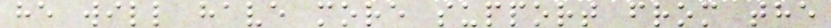he will have more support from the
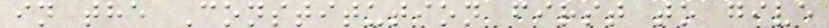in the Constitution first to give
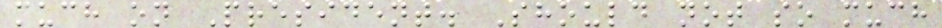much on President. Should not so much
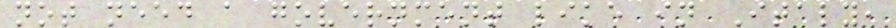not need a government like in Italy,
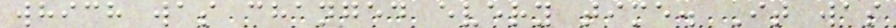which was changed every time. It was
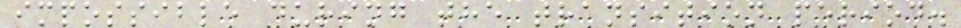impossible during the transition period.
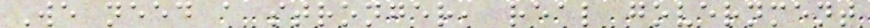We need a stronger, real government
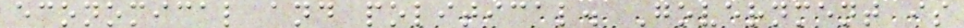economical and political. Government is
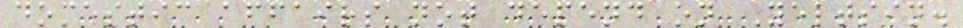domestic affairs not depend on Yeltsin.
